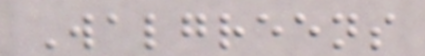Walgreens
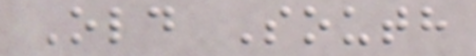Old South
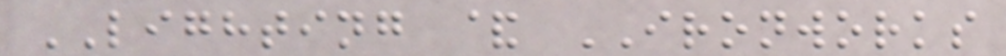LIGHTING & IRONWORKS
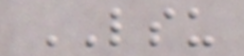LSU
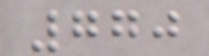770
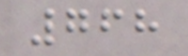768
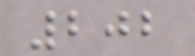202
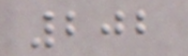202
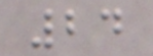24
